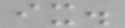ix.
